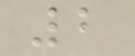2
